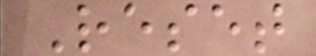Reset
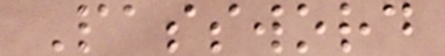Password
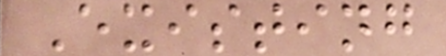Existing
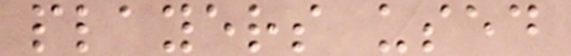players used
